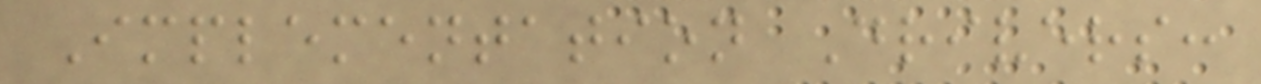Implementation Drivers:
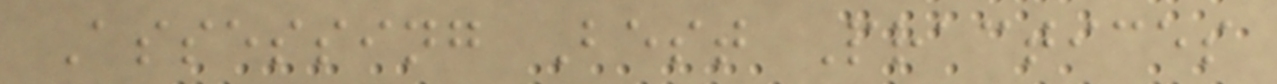Assessing Best Practices
